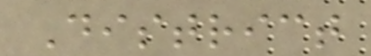District
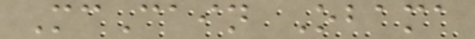McCain Obama
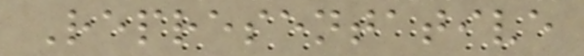Representative
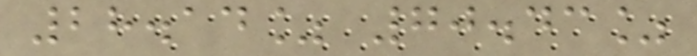28.14% 70.43%
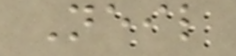Neil
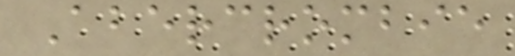Abercrombie
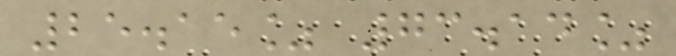25.15% 73.14%
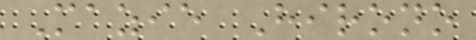Mazie Hirono
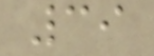39
